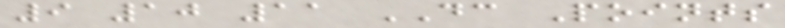9 10 11 DC Points
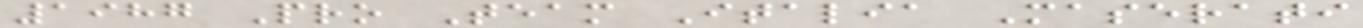1987 Pro Team Italia Maserati
